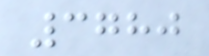3780
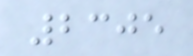2305
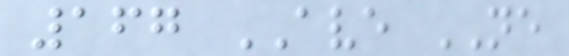167 AVE NE
